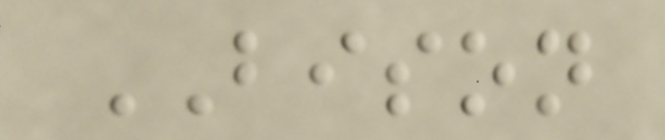BISON
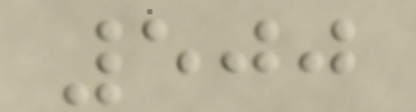500
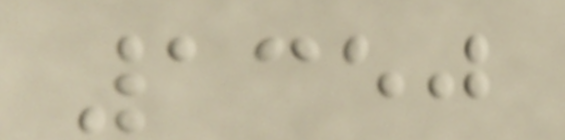1350
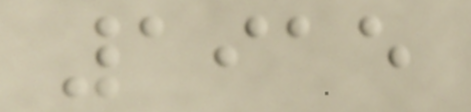1915
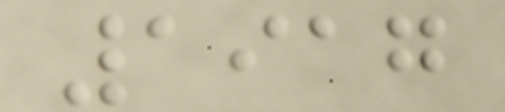1917
